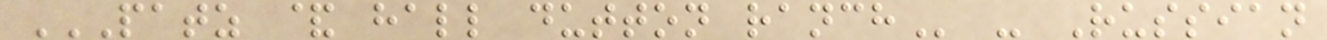PATZ & HALL DUTTON RANCH - Russian
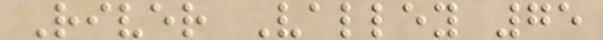River Valley 75
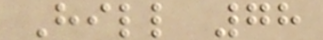Hill 78
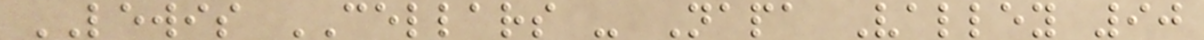LEWIS CELLARS - Napa Valley 90
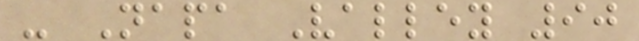- Napa Valley 90
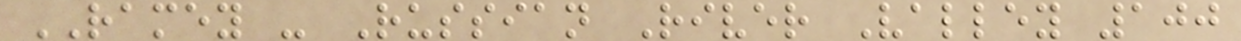RAMEY - Russian River Valley 100
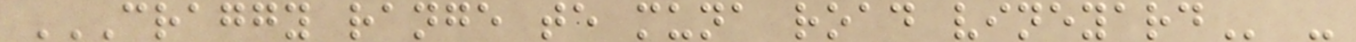CRAGGY RANGE TE MUNA ROAD VINEYARD -
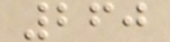260
